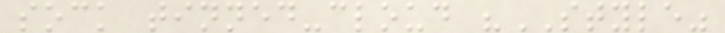sock tinned-cloud "STYLE"
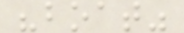"boat"
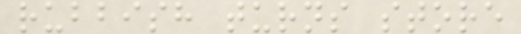rubbish turns store
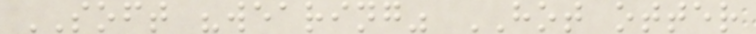SOFT "wearing" HOT otter
